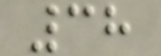38
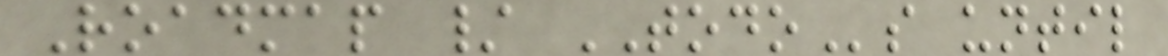Roadmap / TODOs until
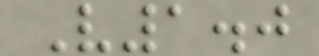V1.0
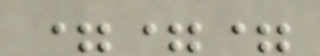===
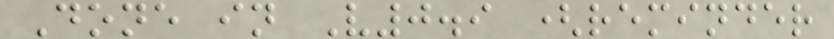Done in V0.9 (reminder
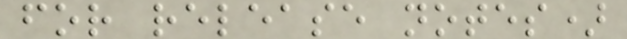for release notes)
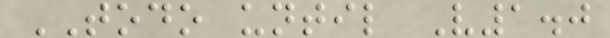TODO until V1.0
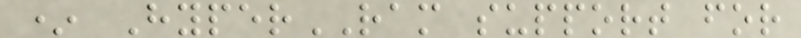* HyperRAM support for
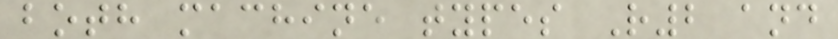both machine types R2 and
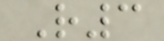R3
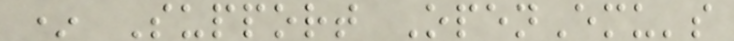* Support OpenEmu's
